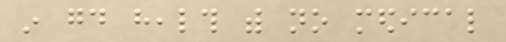in good health with no medical
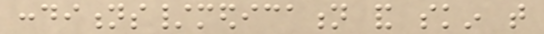conditions/medication and skin that
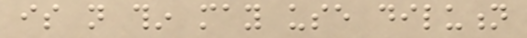is not thin may use dilution
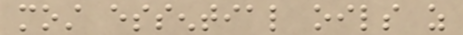most essential oils as
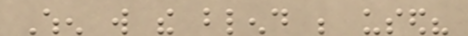When will the blend be used?
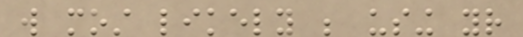will most likely be using your
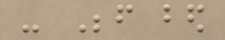- Before bed
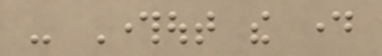- Throughout the day
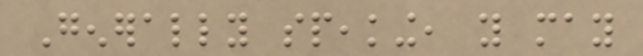Generally speaking, you may
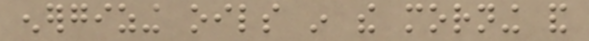energizing oils in the morning and
